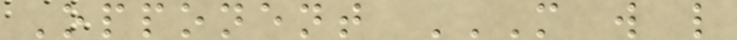Opponent M W L
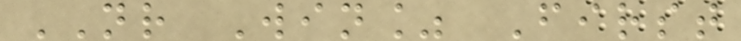NR Win% First
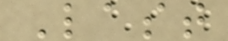Last
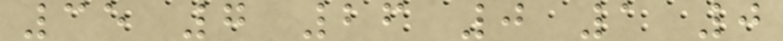35 7 26 0 1 0
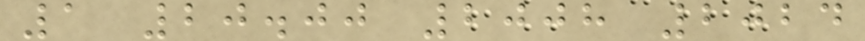1 20.00 2008 2024
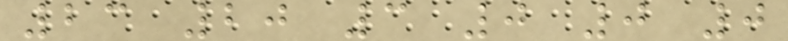23 20 3 0 0 0
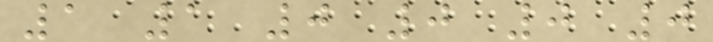1 1 0 0 0 0
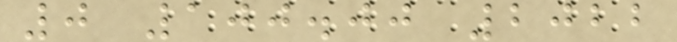0 100.00 2022
